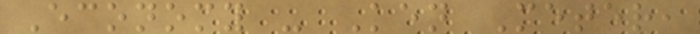Economy - Ken Meter,
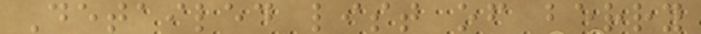Detailed list of berry
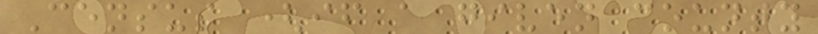Census (if a given county
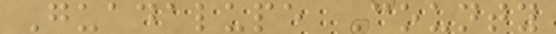Guadalupe County
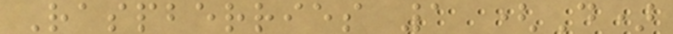Raspberries 1 (D)
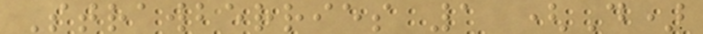Strawberries 1 (D)
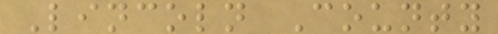Lincoln County
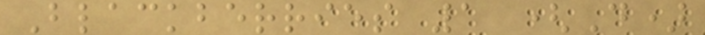Blackberries 1 (D)
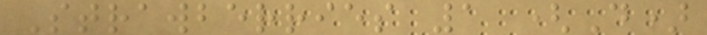Strawberries 1 (D)
